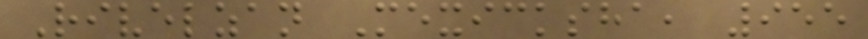Rivelzan Mexicksha, 955
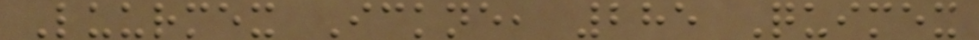Luurmex Ickne, 285 Quimex
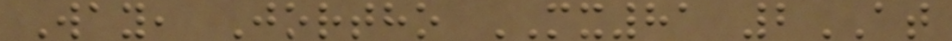Way, Jortho MX81 2AT
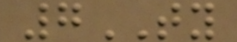7TY
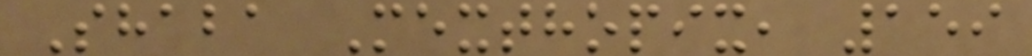Shaba Mexthopix, 159
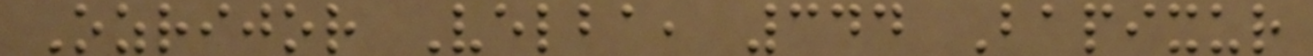Ozrijor Velba, 344 Bapixur
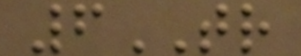6TR
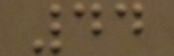44
